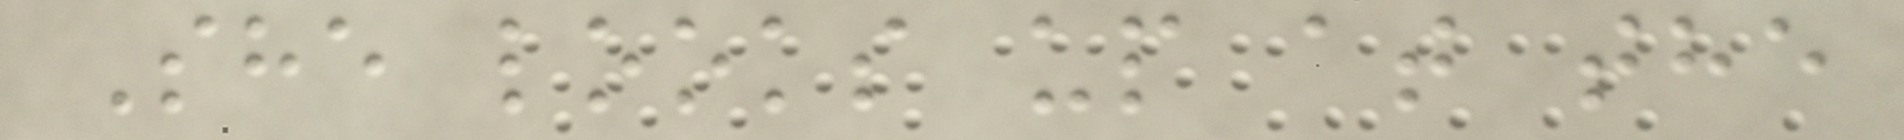She looks up at the
